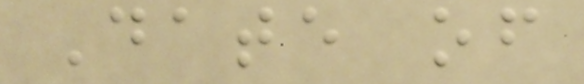Date of
